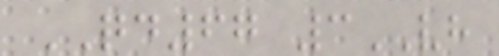QD67 3VH
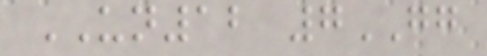UN12 7GG
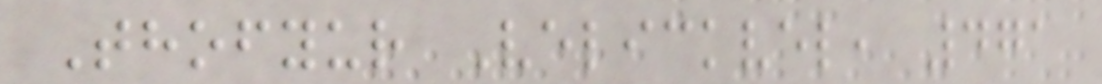Thofyur Velickvel, 471
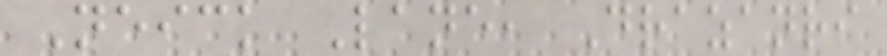Neick Lane, Drazanri
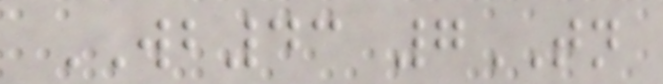WB43 7TN
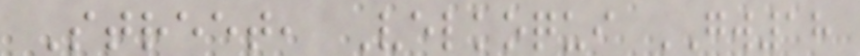Street, Velkoqui GW18
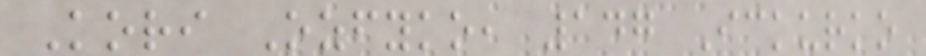Kori Ozfyko, 147 Ickurko
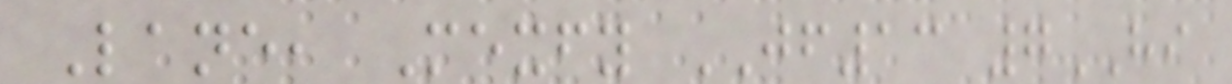Lane, Mexfy JF13 7HI
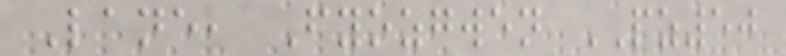Lane, Fyozgwen PZ50
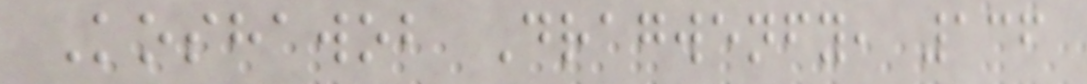Koshawob Dragwenfy, 136
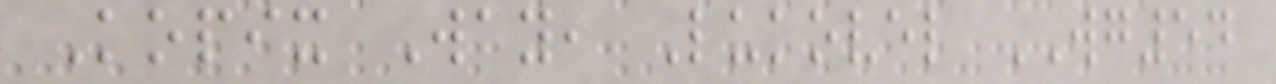Kopix Way, Lukovel WG54
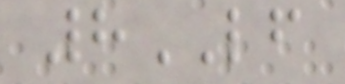8LF
